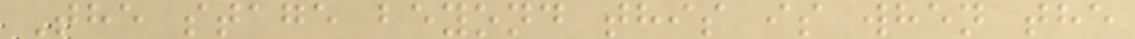The stage beyond this is when the
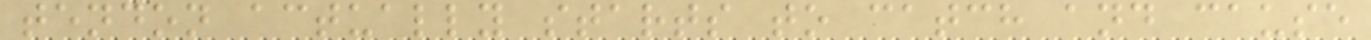tendon actually starts to catch and cause
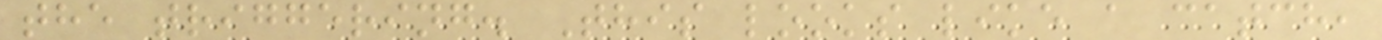the triggering. This looks like a catch,
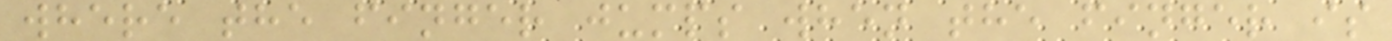where the finger jumps when the finger is
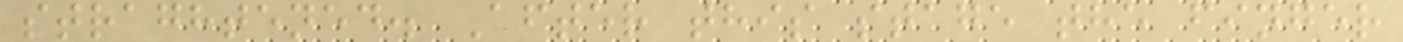straghtened. After this stage the finger
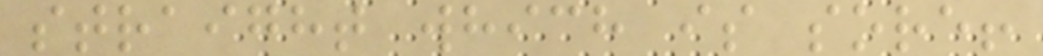straight which is sore!
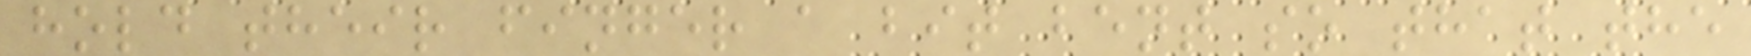hold their finger a bit bent so that the
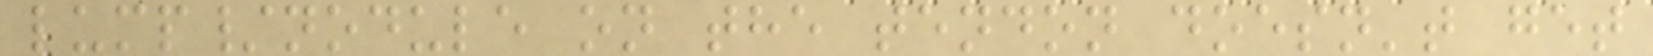lump/nodule on the tendon doesn't get
